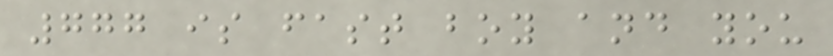777 is fast boy and you
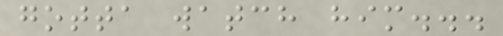gotta watch him...
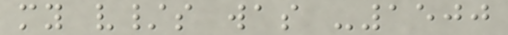my v/s was -1500
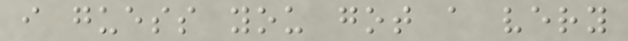i guess you got a very
